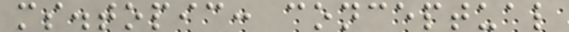ms.topic: conceptual
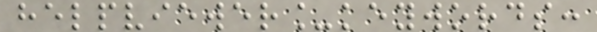helpviewer_keywords:
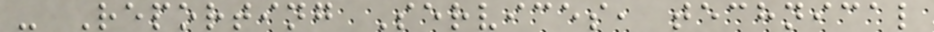- Reporting Services, technical
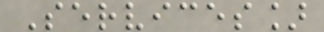Services]
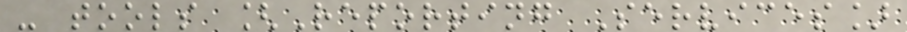- tools [Reporting Services]
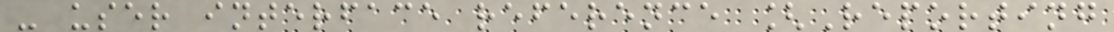- user interface reference [Reporting
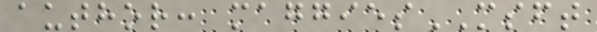author: maggiesMSFT
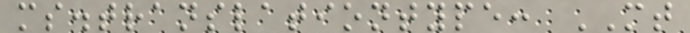ms.translationtype: MT
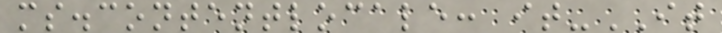ms.contentlocale: it-IT
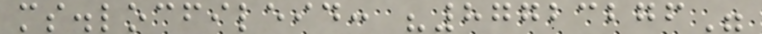ms.locfileid: "87723276"
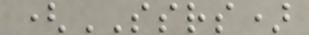(SSRS)
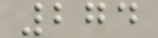274
